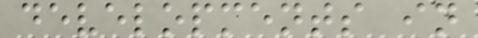developments in
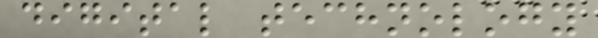digital technology
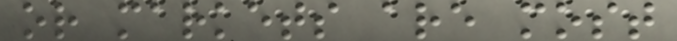or markets are most
